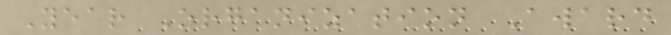Year Organization Award
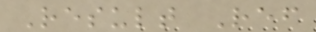Result Ref
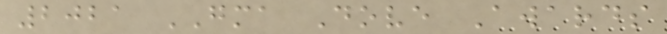2021 GMA Dove Awards
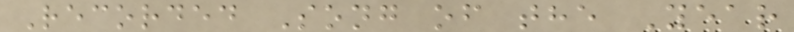Recorded Song of the Year
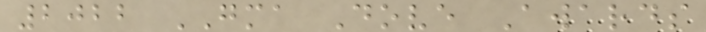2022 GMA Dove Awards
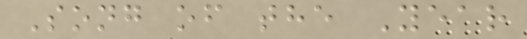Song of the Year
